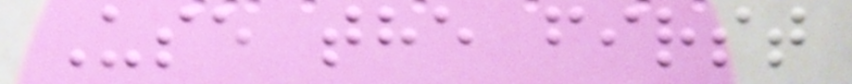Use the first
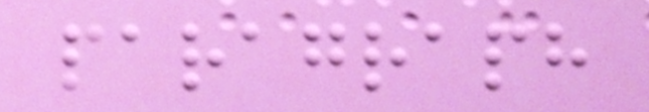paragraph
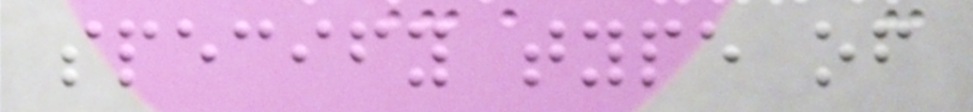specify type of
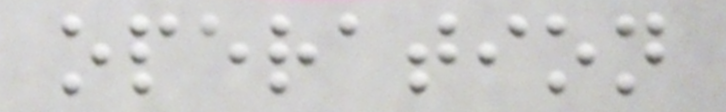operation
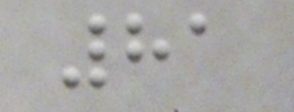81
